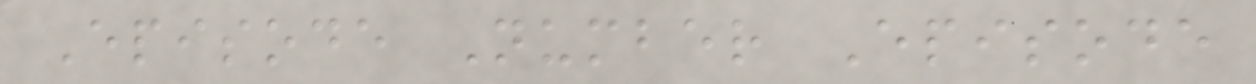Episode Number Episode
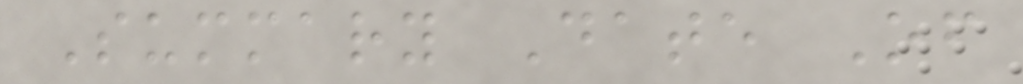Summary Date Of
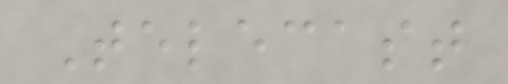Telecast
